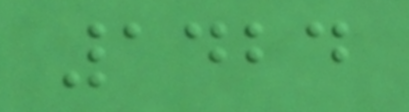1424
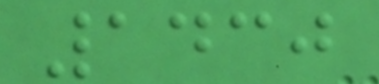1430
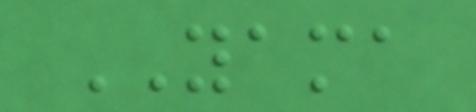YAMA
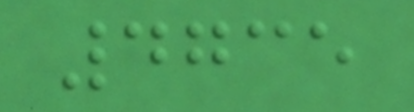4735
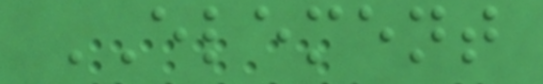ELEMENT
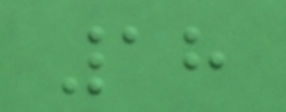18
